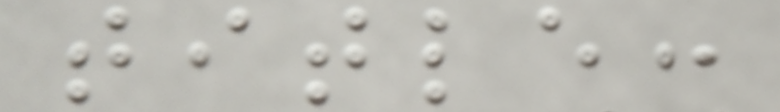title:
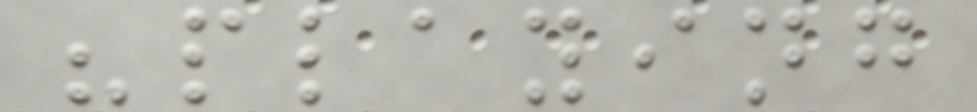"playing
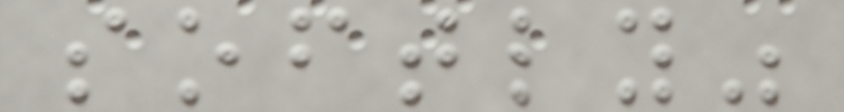softly"
